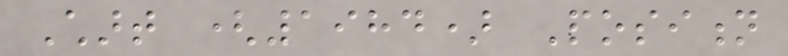Chart (1984) Position
